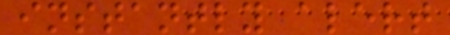instantly alert
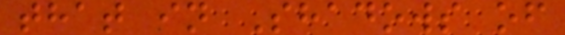that in Shadows of
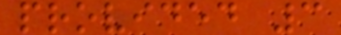provided 3
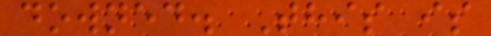downed. This is
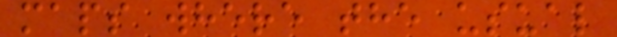maps where the usual
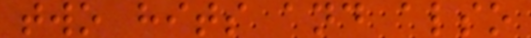two hits and also
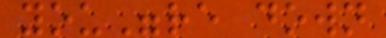you"re down
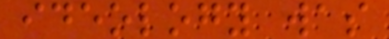ideology was
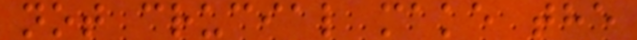not crucial make the
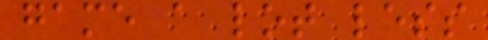game a lot less
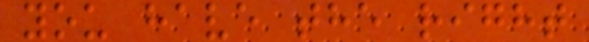you have the right
